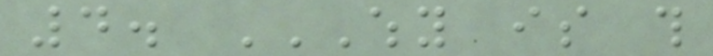4. WHY IS THIS
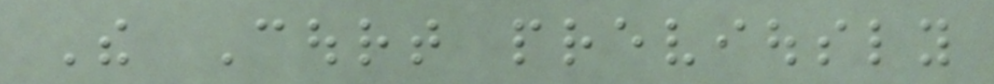The Court previously
